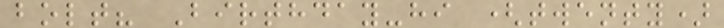bolt? Birthday-hi (twenty)
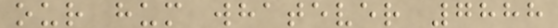our hum whatever 7888
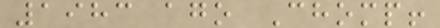1983 ago Chomp!
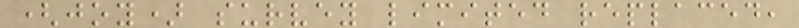(joy) survey limited replaced,
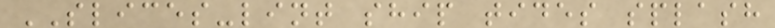SLICES-lint ship tides splash
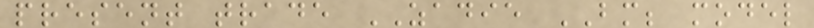present trade ZADIE BM; model
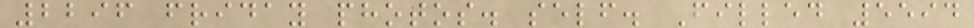2296 friday photos. self. Filled 5594
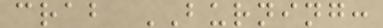crab BURNING:
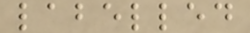labelled
